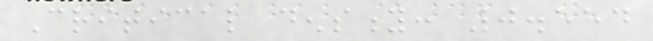Critical density: 0.554
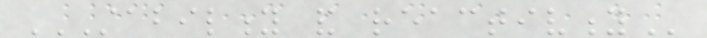STABILITY AND REACTIVITY
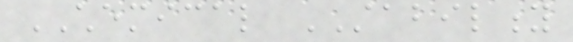CHEMICAL STABILITY
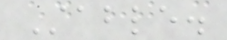Stable.
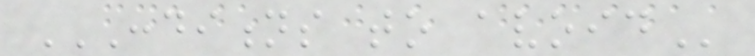CONDITIONS TO AVOID
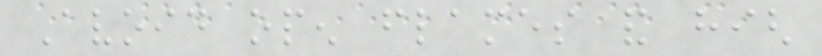Avoid open flames and high
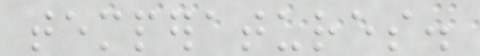temperatures.
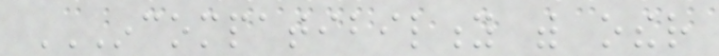INCOMPATIBILITY WITH OTHER
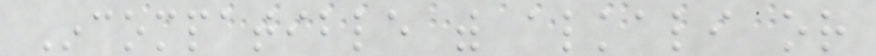Incompatible with alkali or
